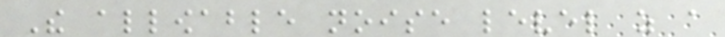The allowable noise level as a
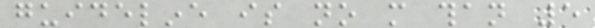guideline is no more than 5
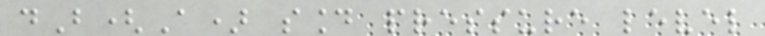dB(A) sound pressure level
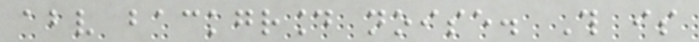above background noise. This is
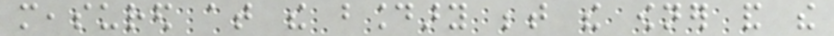measured at the boundary between the owner and the
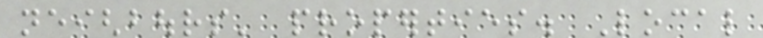neighbours' properties. Local
